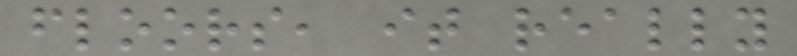floors, it really
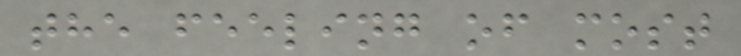the feeling of most
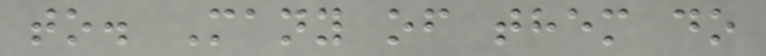to. Many of them do
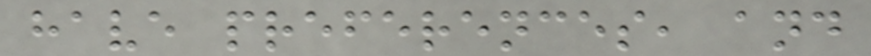have preferences, and
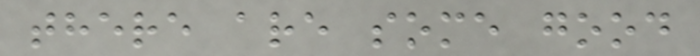there are some good
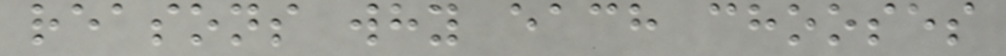reasons why each chooses
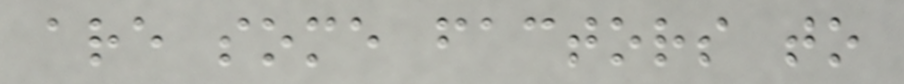are some factors to
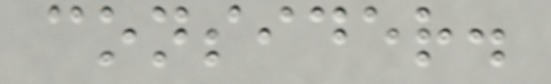consider.
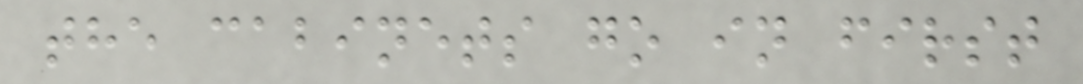the cabinets go in first
